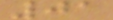01
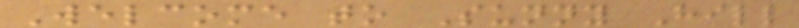Welcome to Sunny Hill
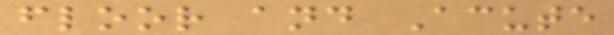floor and Acute
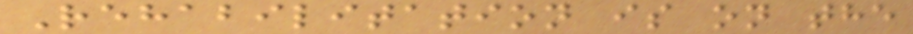Rehabilitation is on the
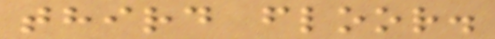third floor.
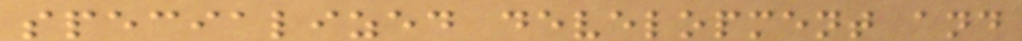specialized development and
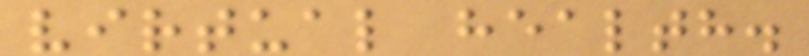virtual health.
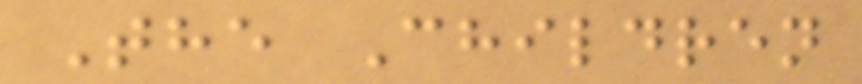The Children
